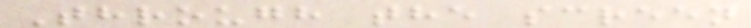Through the screen
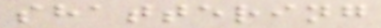shattering
